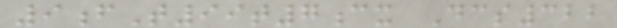9fT99t7cx Dcs322
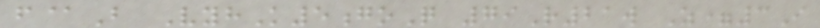f@B VyhK5goQ 79R21w Z=3I
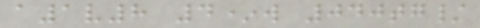a1v8 4*w 040tg/
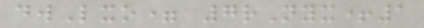dwLxo= 7rNyx+1
